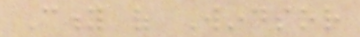City of Windsor
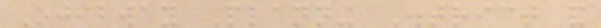Ojibway Planning District and
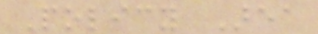Policy Area
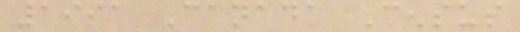1991 Canada Census
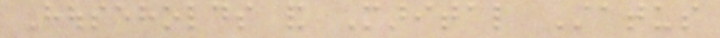Households and Marital Status
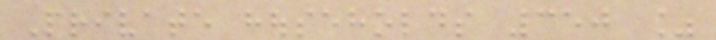Private households 350 %
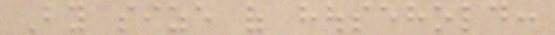By size of household:
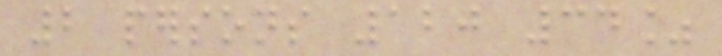2 persons 120 34%
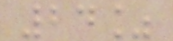24%
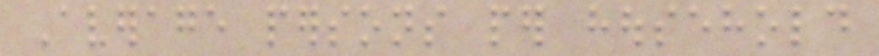Average persons per household
